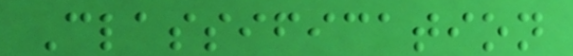Classification
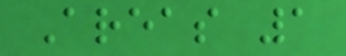Areas 1
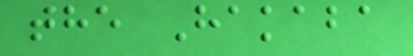the Hakaba
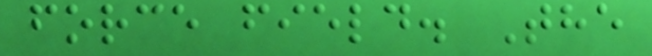force field. The
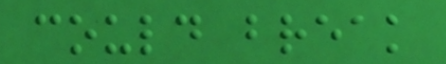could break
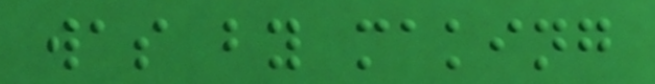was by making
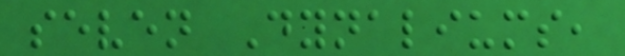seven Dynaliums,
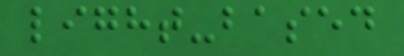light-based
